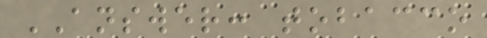ANSWER: tobacco
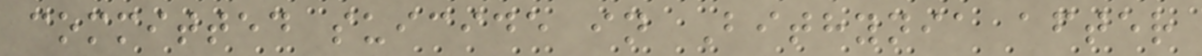committed suicide in Bithynia after
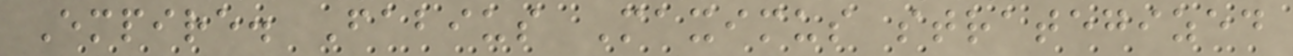Empire. Fabius Maximus strategized
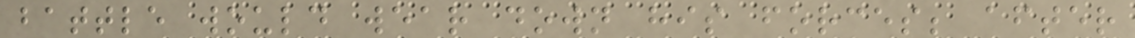battle would wear down his forces; after
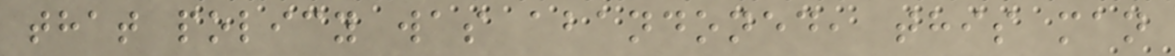that policy was abandoned, this man
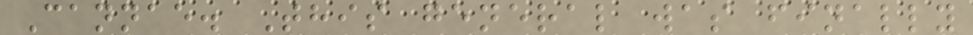Cannae. This general was finally
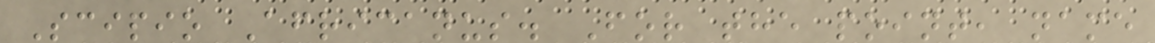Scipio Africanus. For the point, name
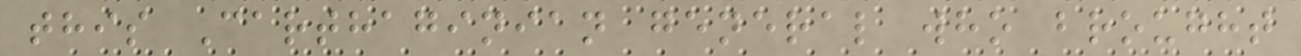this Carthaginian general who brought
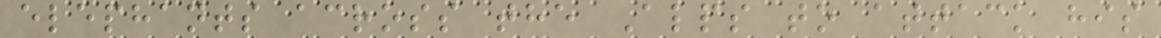elephants across the Alps to attack his
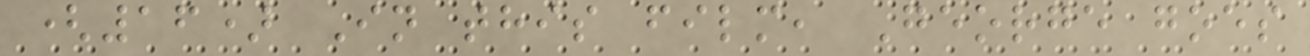(16) In this film, George goes
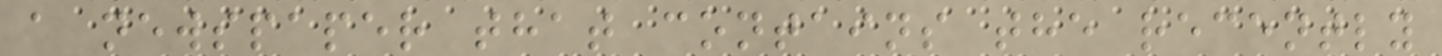a newspaper that contains the recently
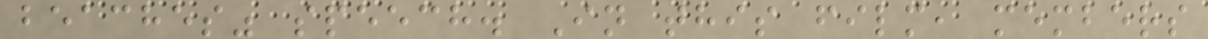beaches" speech. In this film, members
